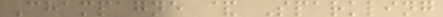Champagne & Sparkling
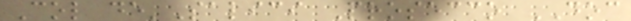Col de'Salici Prosecco DOC
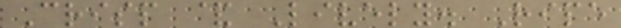Crisp & Lively. Ripe
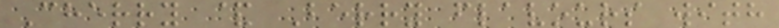Cherry & Berry flavours with
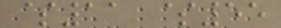$11 $55
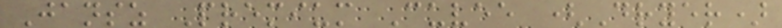Jansz Premium Cuvee (Dryer)
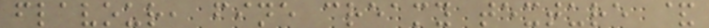flavour, fine creamy texture &
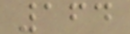164
